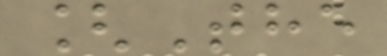[The
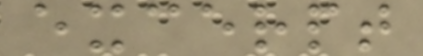excerpt
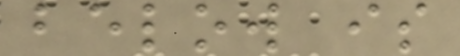below is
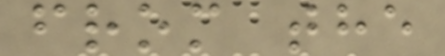from the
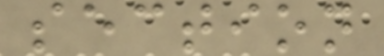section
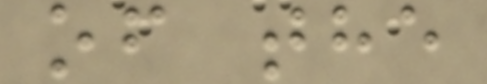of the
